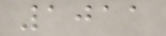1011
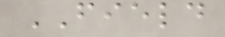FIELD
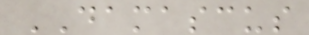DAMASCUS
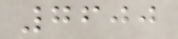7600
